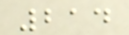214
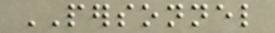PERSONNEL
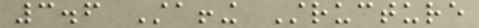3.6 Staffing Structure
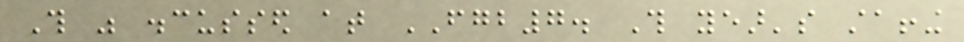This was discussed at FGB7. This year's staffing
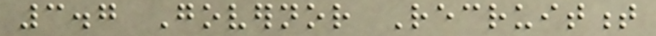3.7 Governor Recruitment
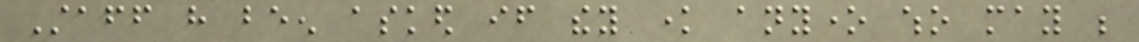Staff have been asked if they know anyone who may be
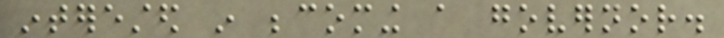interested in becoming a governor.
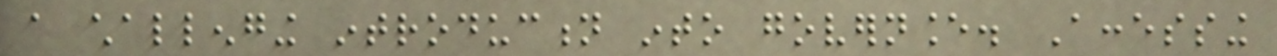a challenging introduction into governance. Accessing
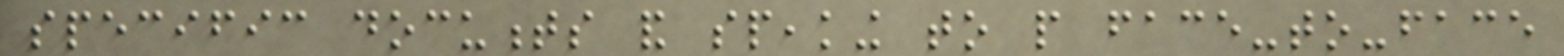specific documents and speaking to people face-to-face
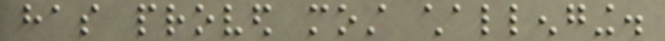has proved most challenging.
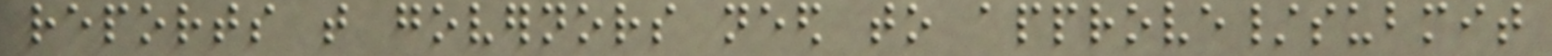reports that governors need to approve/submit
